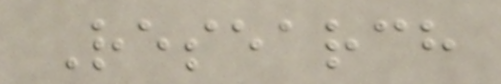Research
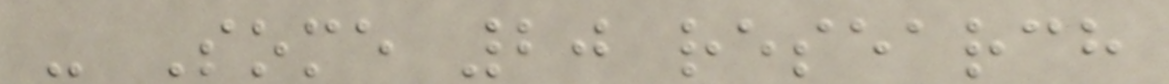- Some 20 research
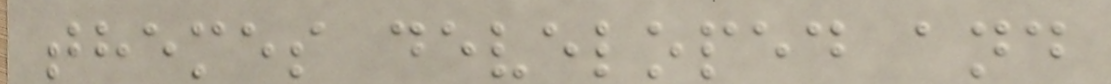themes developed and
